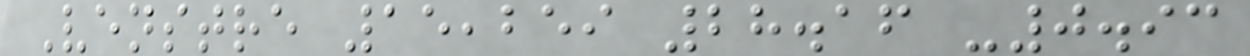Venstre 15,259 28.16 -0.93
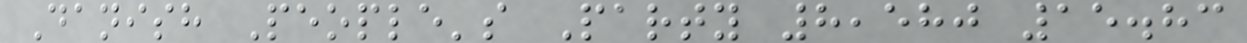Danish People's Party 8,580 15.83
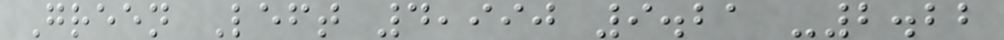Green Left 4,990 9.21 -2.22
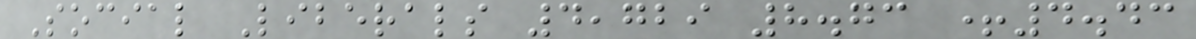Social Liberals 4,729 8.73 +4.43
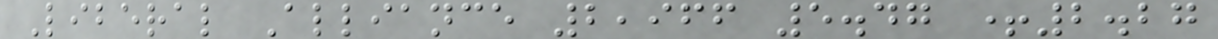Liberal Alliance 2,966 5.47 +2.27
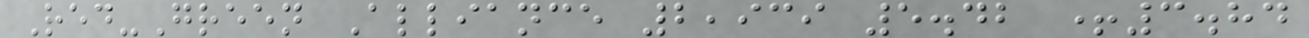Red-Green Alliance 2,939 5.42 +3.84
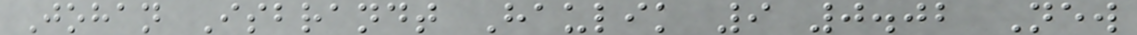Johan Isbrandt Haulik 9 0.02 New
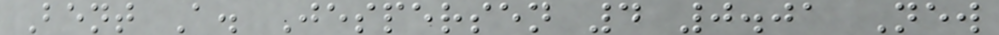Bent A. Jespersen 4 0.01 New
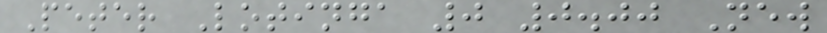Peter Lotinga 0 0.00 New
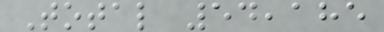Total 54,185
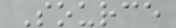Source
